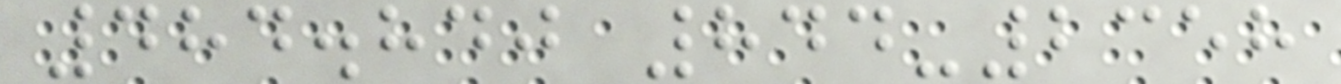484.840 844-2358
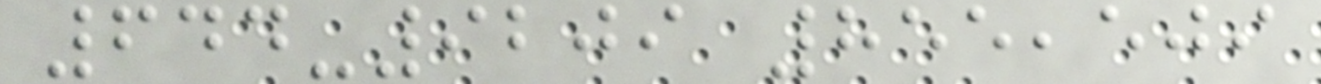644-9209 855,509
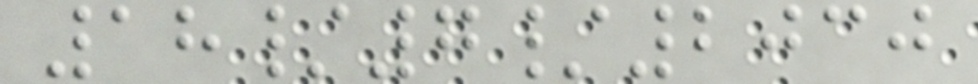18/7/2030
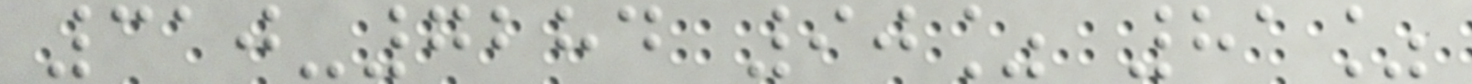310-7284 90% 81%
